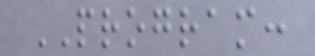PROGRAM:
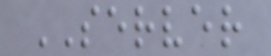SERVER
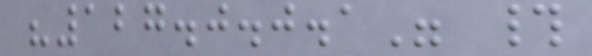"127.0.0.1" #
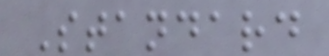Standard
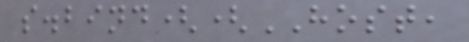s.bind((HOST,
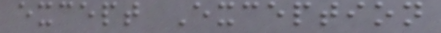except Exception
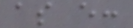as e:
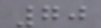70
